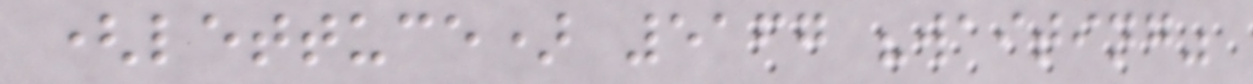(lettuce) 5167 "waiting"
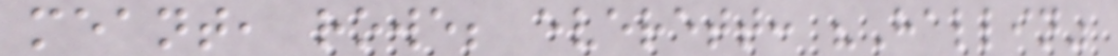meant, rowe; everett: "Hallin"
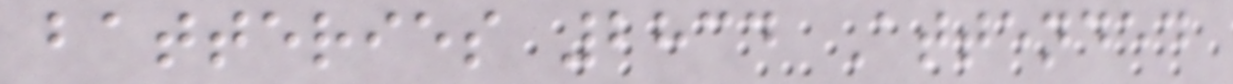batteries 2834 Attended
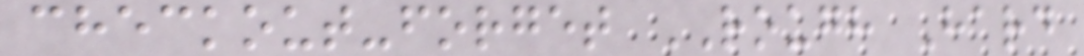checkout-forget ROUGH Hard
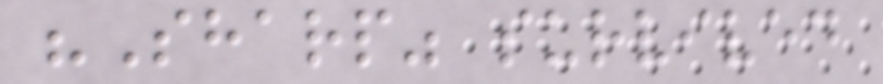"Sharp" survived
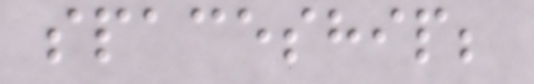spaceship;
